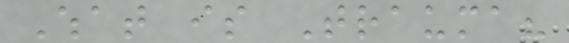What is Trauma?
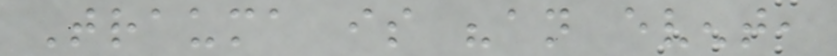Trauma is "an event,
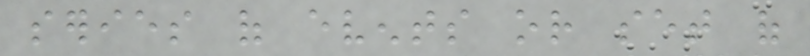series of events or set of
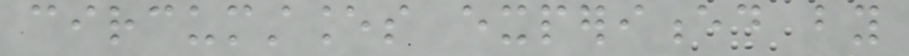circumstances experienced by
